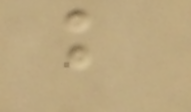b
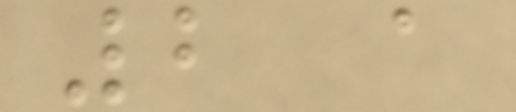2 a
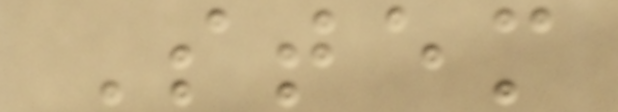Stem
